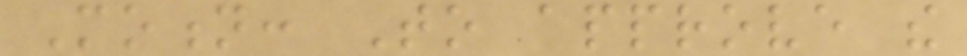Motion: To approve the
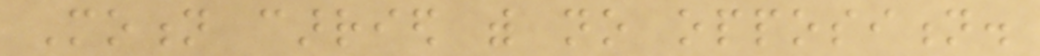Motion carried with no opposition.
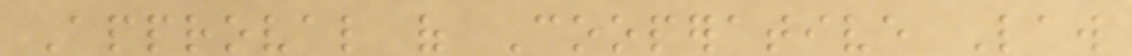Approval of Cooperative Law
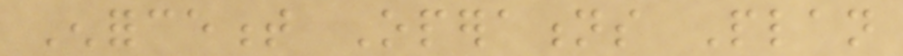Enforcement Operations Plan
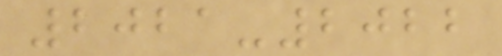2021-2022
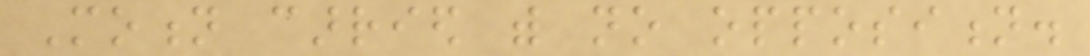Motion carried with no opposition.
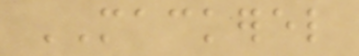MACKEREL
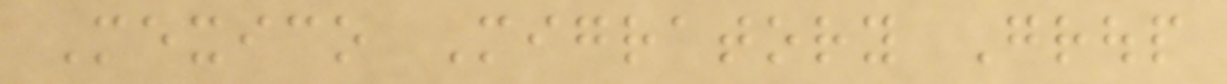Mexico Migratory Group
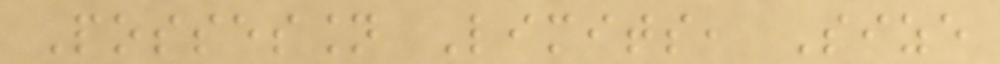Possession Limits, Size
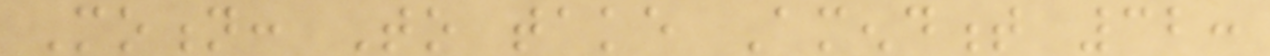Motion: To take Amendment 32:
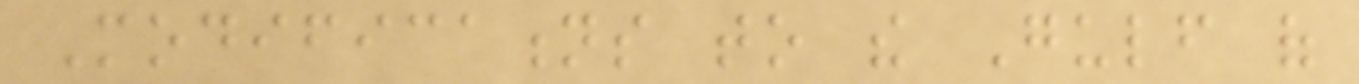Modifications to the Gulf of
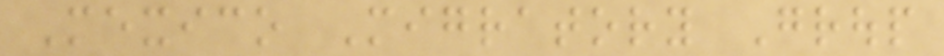Mexico Migratory Group
